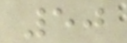50
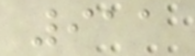911
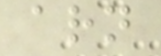arn
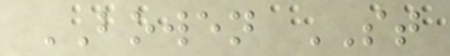BOWEN ST
